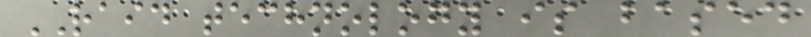RAID technology is based
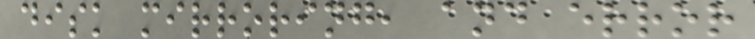disk mirroring, and error
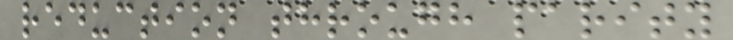reduction through parity
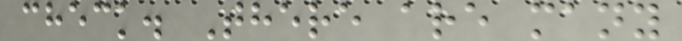check. There are many
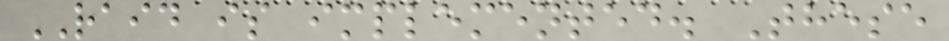RAID is implemented. These
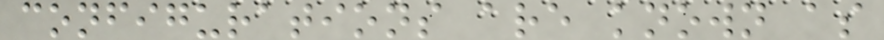configurations are known as
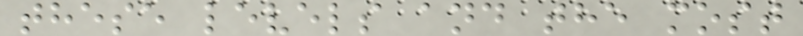these levels and the most
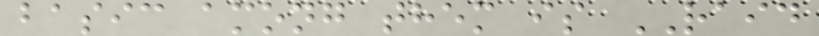basic among them is RAID
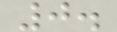0.
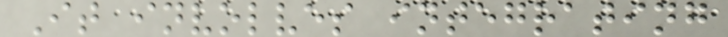It involves integrating
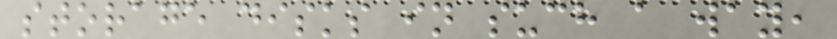storage disks in such a way,
